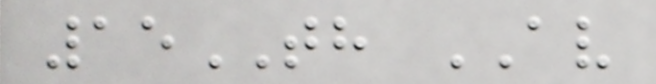15TH AV
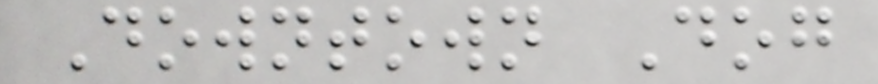Downtown Dog
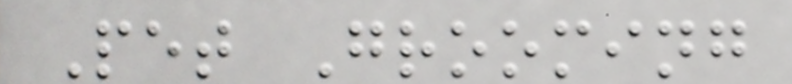Pet Grooming
